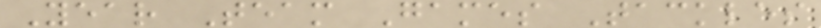Year Team Games Tackles
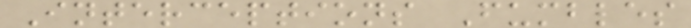Interceptions Fumbles
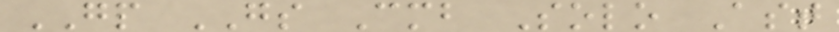GP GS Cmb Solo Ast
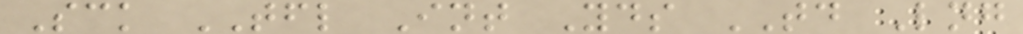Sck TFL Int Yds TD Lng
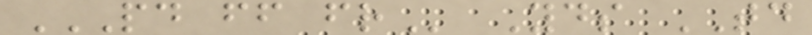PD FF FR Yds TD
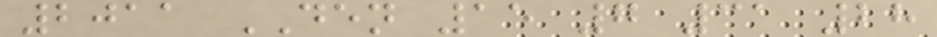2011 DEN 15 7 31 28
